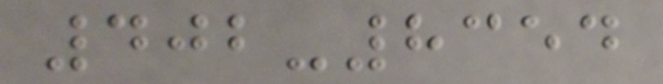402-8354
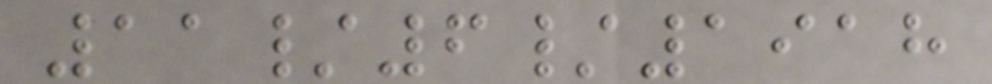11/6/1918
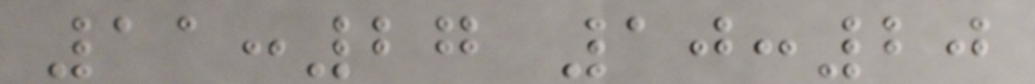11:27 10:20
